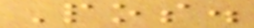Pos.
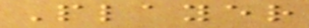Player
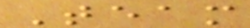Team
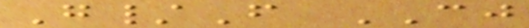G/F CJ
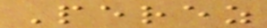Perez
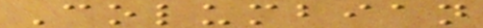Columbian
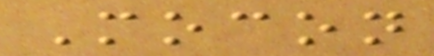Mocon
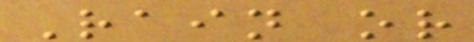Rain or
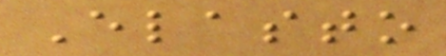Elasto
